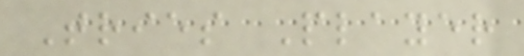Tries Player
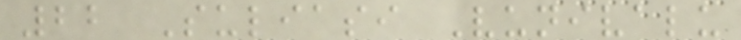22 Suliasi Vunivalu
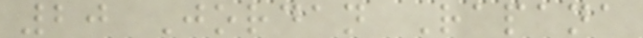20 Jordan Rapana
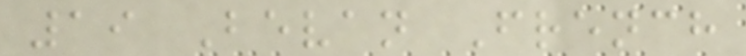19 Bevan French
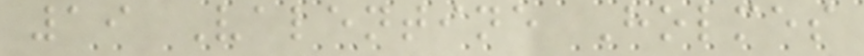19 Valentine Holmes
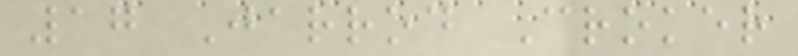17 Jarrod Croker
